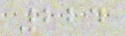224
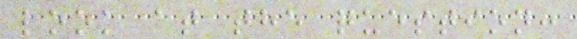look at the question:
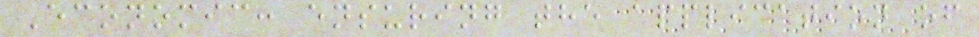Economic: ensuring the application of
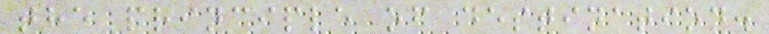the principle of destination.
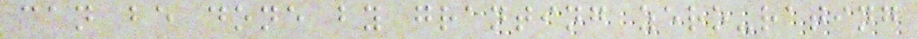can be done by granting zero-rating
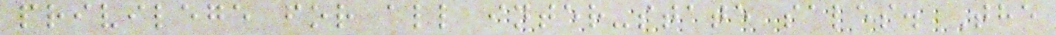privilege for all inter-state sales. The
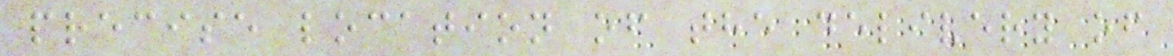precise location of the delivery of
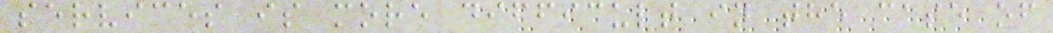services is more difficult in the case of
